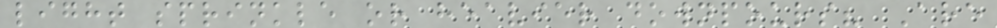light sprinkle or heavier downpours? Are
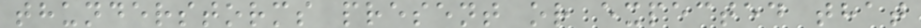thunderstorms present or expected that
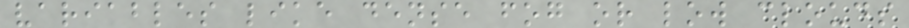variables like dense fog or low clouds
